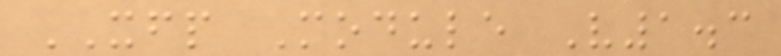XFP Module V1.3
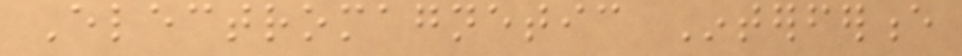Electromagnetic Interference
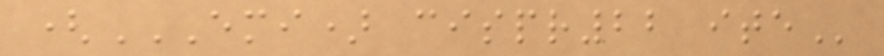(EMI) CISPR22 ITE
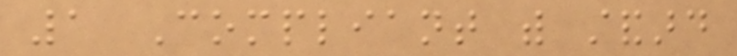1 Compliant with standard
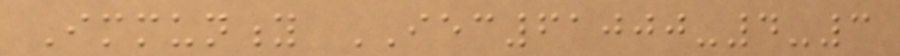Immunity IEC61000-4-3
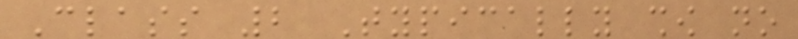Class 2 Typically show no
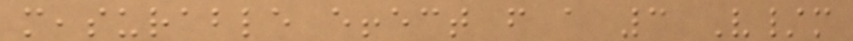measurable effect from a 3 V/m
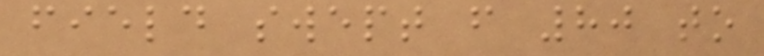field swept from 80 to
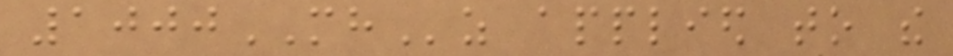1000MHz applied to the
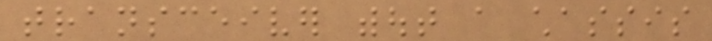transceiver without a chassis
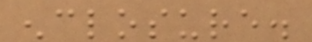enclosure.
